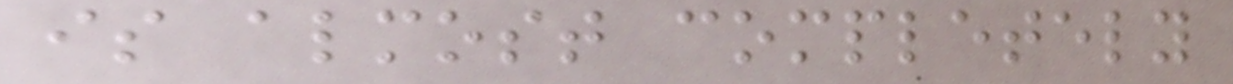is almost completely
